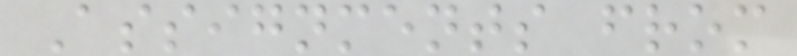Assignments from
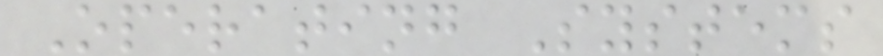Operating Systems
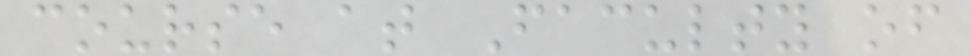course at Faculty of
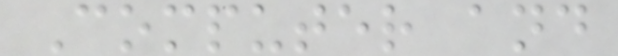Computer and
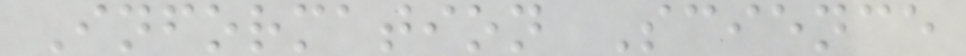Information Science
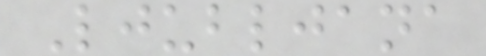Ljubljana
